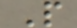P
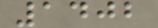1402
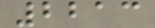2213
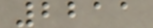2211
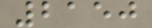2150
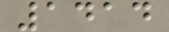1414
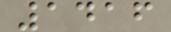1416
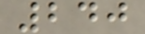240
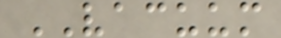VACUUM
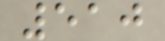510
